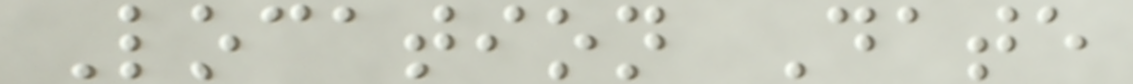Location Date
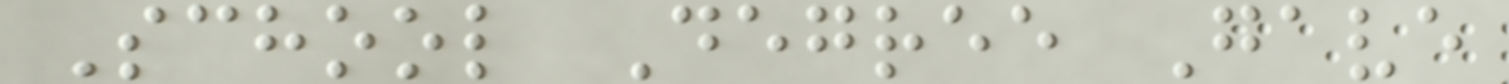School Degree Gave
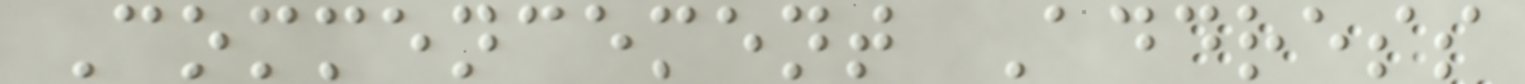Commencement Address
